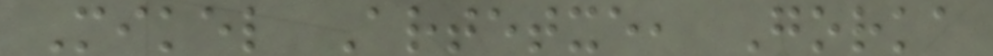Mikel Artetxe, Gorka
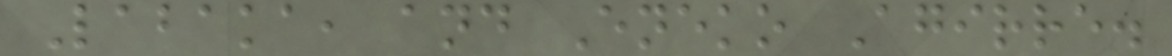Labaka, and Eneko Agirre.
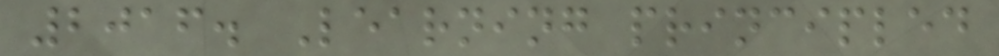2016. Learning principled
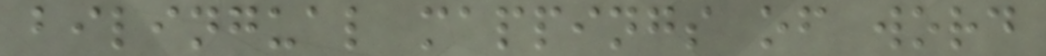bilingual mappings of word
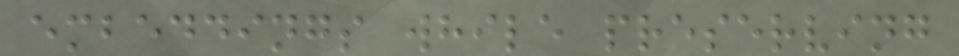embeddings while preserving
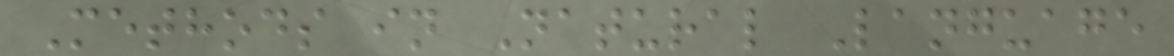Methods in Natural Language
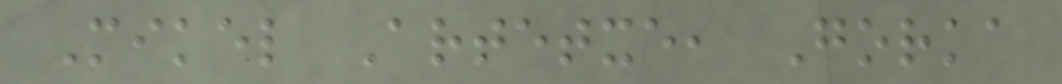Mikel Artetxe, Gorka
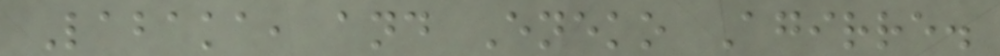Labaka, and Eneko Agirre.
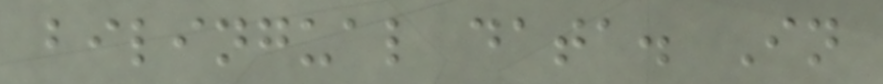bilingual data. In
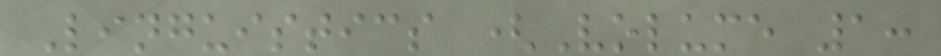Linguistics (Volume 1:
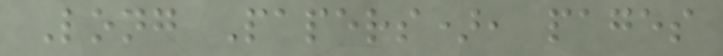Long Papers), pages
